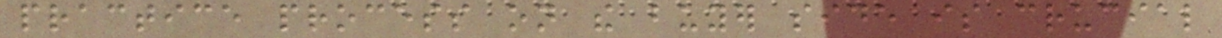practice process on the buyer side is crucial
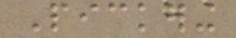Pickering
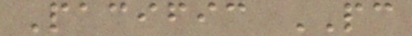Pacific PC
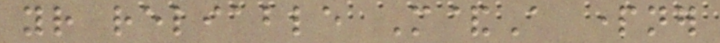your reliable M&A partner
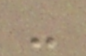-
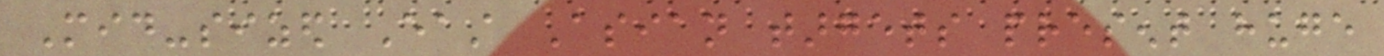Mid-sized East Asian targets present huge
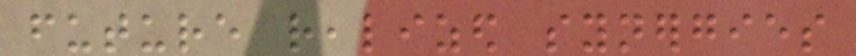future realized synergies
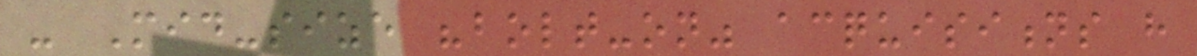- Mid-size "bolt-on" acquisitions have
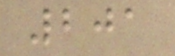201
